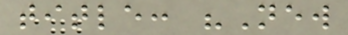title: "New
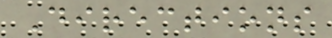Directions
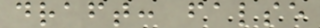draft: false
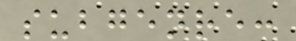subgenre:
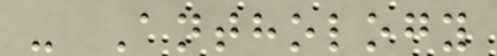- Anthology
